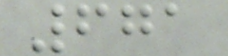671
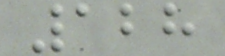128
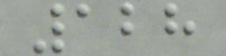128
